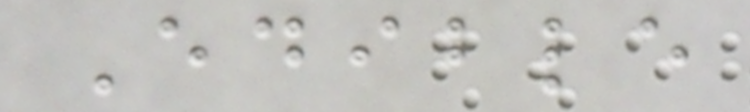Edible
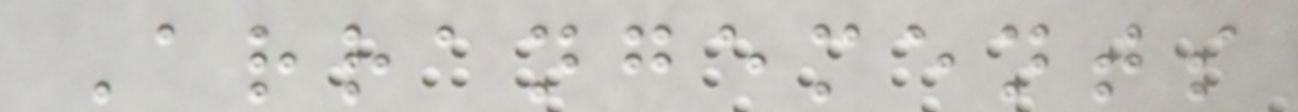Arrangements
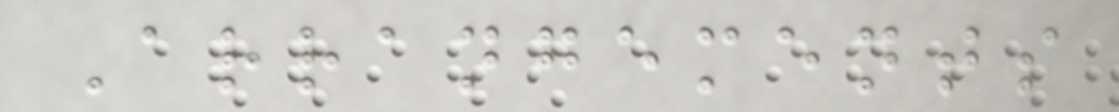Arrangements
